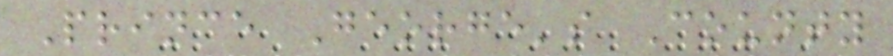Prince George's County
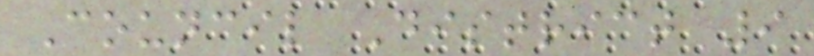Council District 9
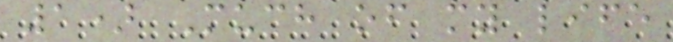1) Much of my life
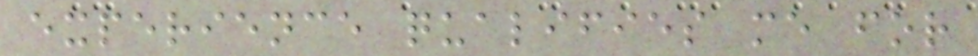experience qualifies me for
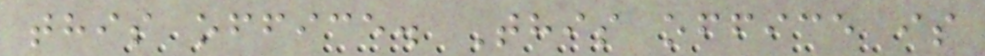this office. This office is
